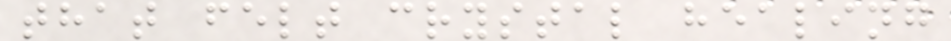that felt crystal healing
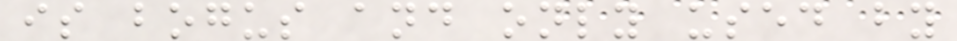is bogus and only used by
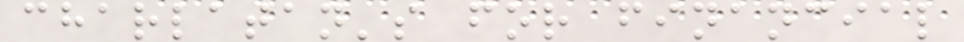charlatan's for financial
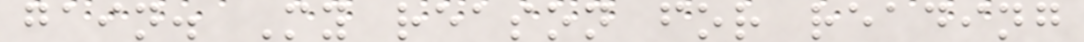gain. My reason for reading
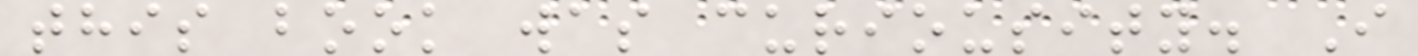this book was curiousity. I
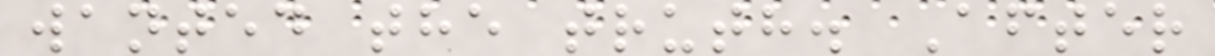wanted the truth. After
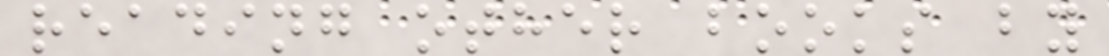reading other books by
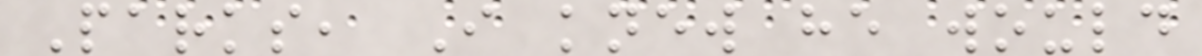Parks, I knew he would
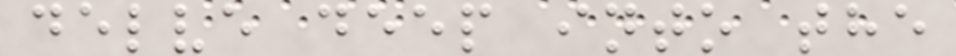delve deep into the
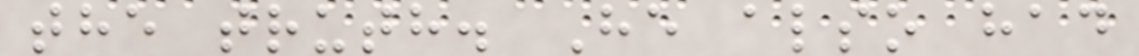the truth. He also had
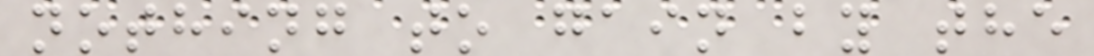nothing to gain by the
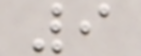9
